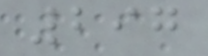297
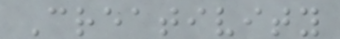Creativity
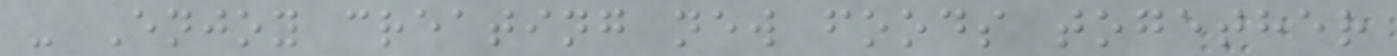- Enjoy creating new foods together
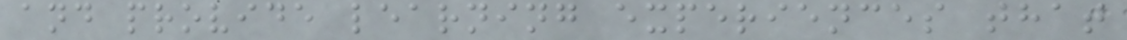and provide learning experiences that
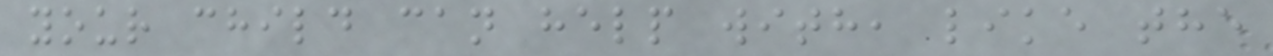your child can help with, like the
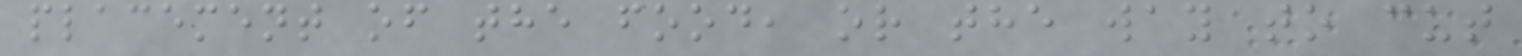placement of the food, or the way to cut
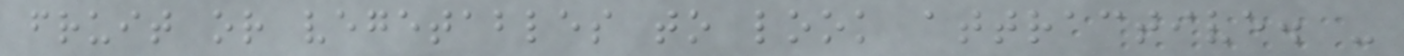fruit or vegetables to look attractive. -
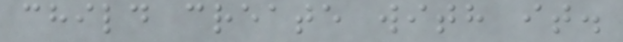child create with it.
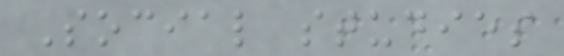Social studies
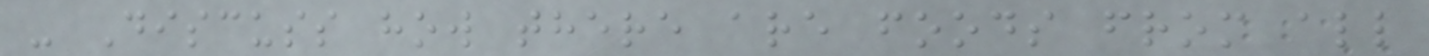- Discuss how there are foods from all
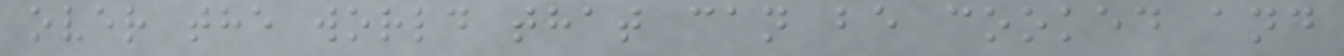over the world that can be cooked and
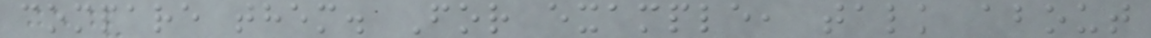compare them. For example, talk about
